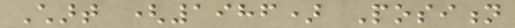Chart (1986) Position
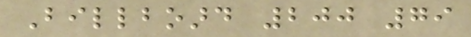Billboard 200 79
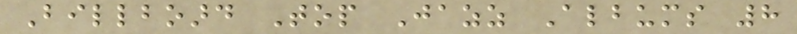Billboard Top Jazz Albums 8
